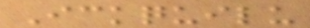Ickquilu
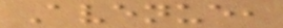Avenue,
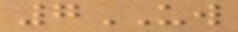7UW
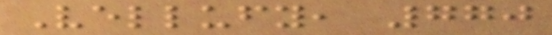Vellufy, 770
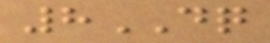8DQ
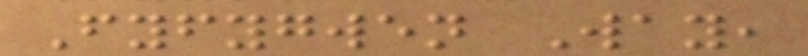Fyfygwen Way,
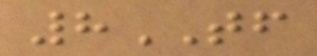8TF
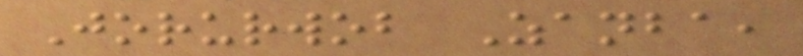Jorurwob Zanba,
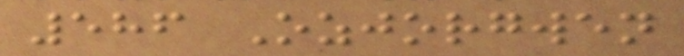586 Ozjorgwen
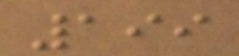199
